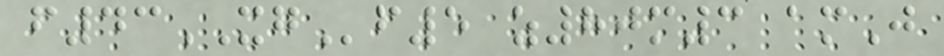f43XGf5 z80m3 amJ
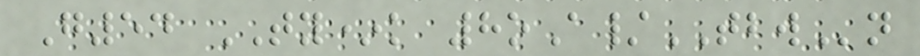G54 TY*k 8oA/TBWn
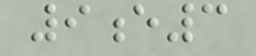9e3
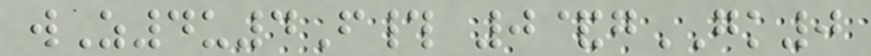wZ4u4F# 0&gGK0
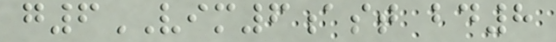g6VIM6ast bd8
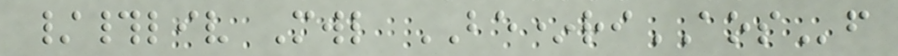/#liv Mwl BE*riAOSf
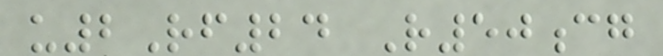u2Rf24 R50cg
